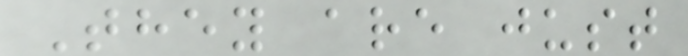They are just
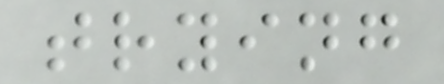trying
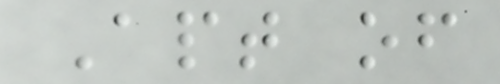Apt of
